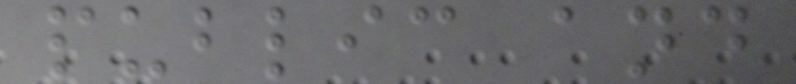public and
